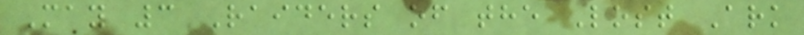May 3 Raiders of the Lost Ark
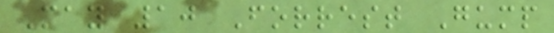May 10 Forrest Gump
